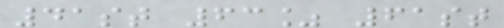41st 63% 61st
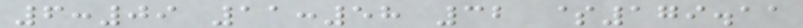6:09 11:58 32 $179.11
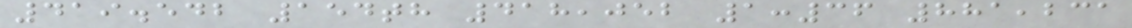419.542 154th 418,052 1:36 881,231
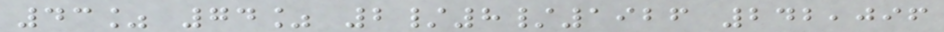43% 74% 2/8/1926 242,096
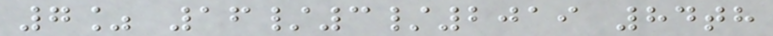7% 16/3/2019 84th
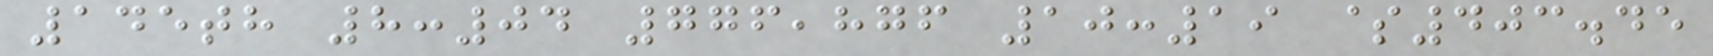145th 8:04 776,876 10:19 $403.45
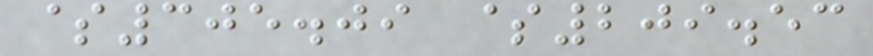$305.09 $209.53
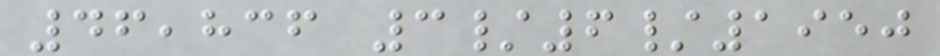46,836 3/6/1950
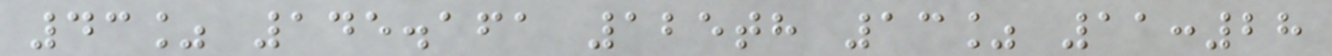43% 145.161 125th 13% 11:28
